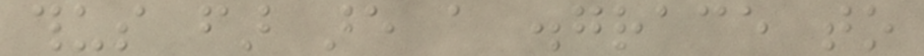thus far are a disgrace to
